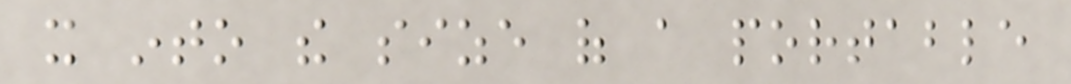it into the size of a portable
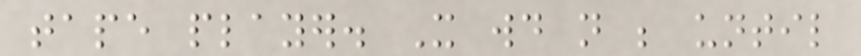tape player. It would not be until
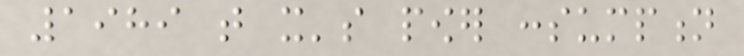1989 that it's power consumption
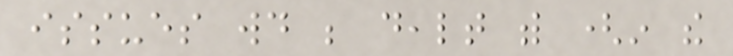issues would be dealt with (in the
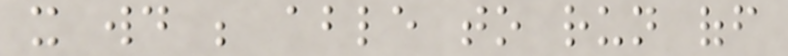it would be able to run off
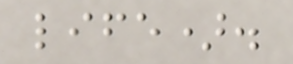life).
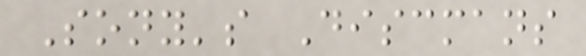Sony's Discmans
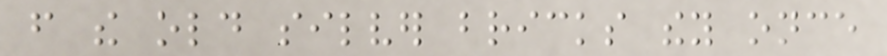from the old silver bricks they once
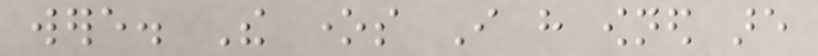were. The ones I have owned are
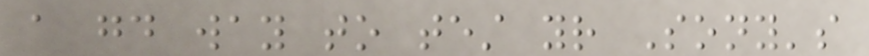a good way to test your Sony's
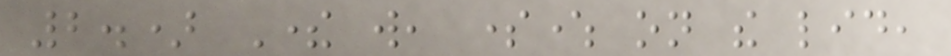2.) There will, somewhere on the lid,
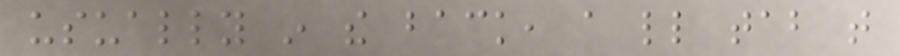usually in the back, a little tab that
